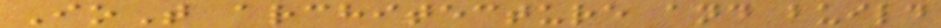IoT architecture and build
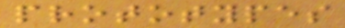prototypes
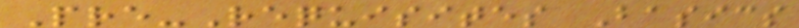Pre-Requisites Basics
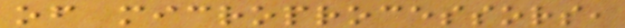of microprocessors,
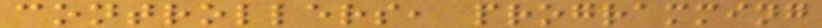controllers, programming
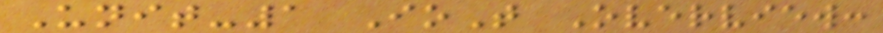Unit-1 IoT Overview:
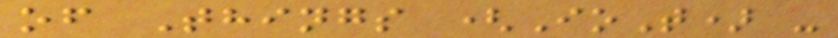of Things (IoT) -
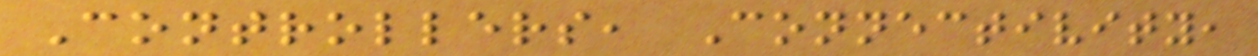Controllers, Connectivity,
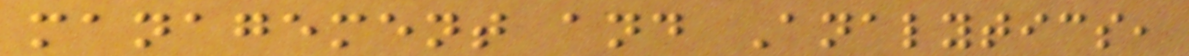management and Analytics,
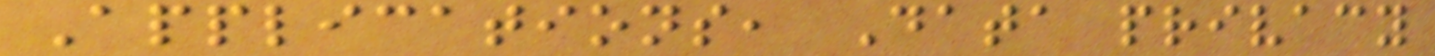Applications, Data privacy
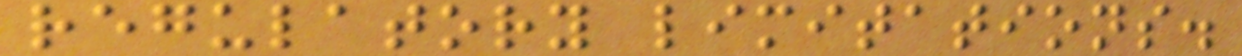regulatory limitations.
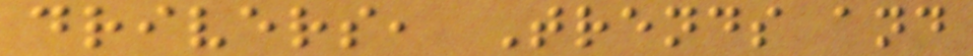drivers, Trends and
